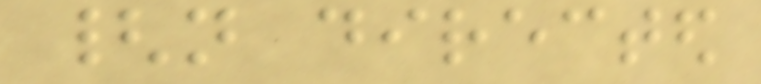{not directed
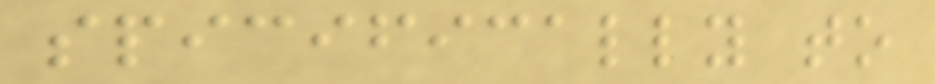spicifically to
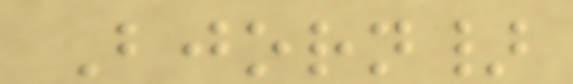Bjorn}
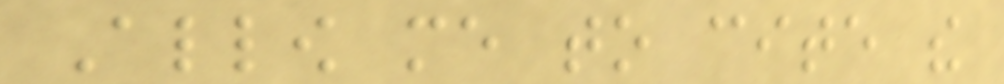Allow me to cite the
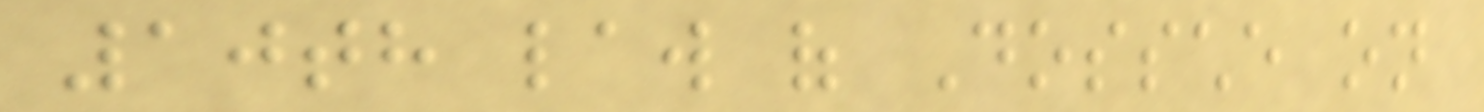10th law of Dossche on
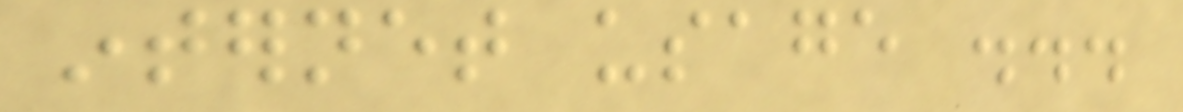internet usage ...
